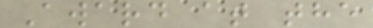Award at the
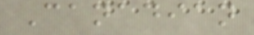Canadian
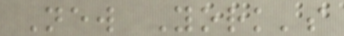New York's
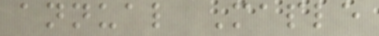annual Maple
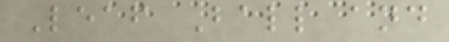Leaf Ball and
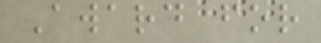Award for
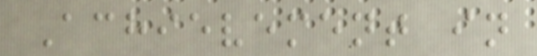Achievement in
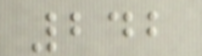242
